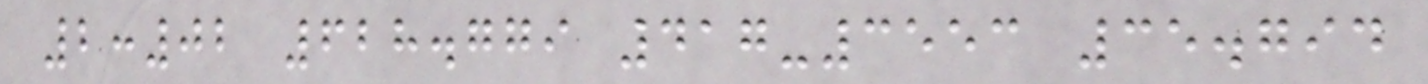2:02 628.779 417-3553 35.794
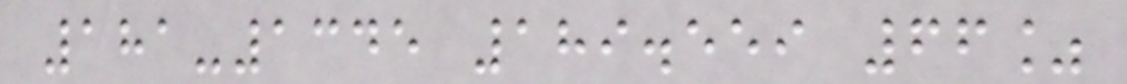181-1345 189.559 66%
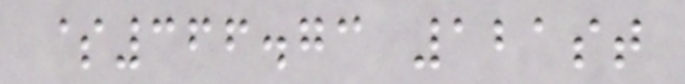$366.73 121st
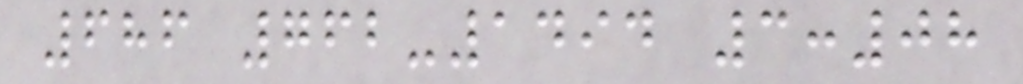686 762-1494 3:08
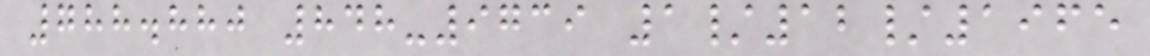788.880 848-9739 1/12/1965
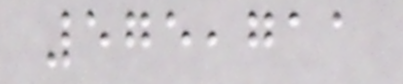575,711
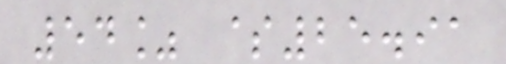54% $25.91
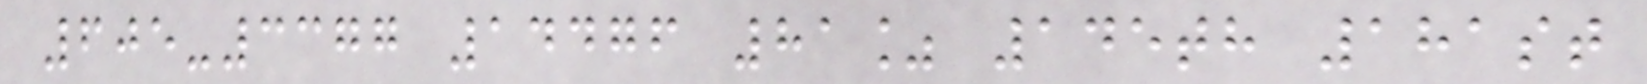605-3377 14476 81% 145th 181st
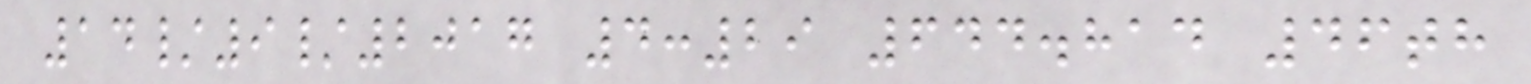14/9/2017 4:29 644.814 46th
